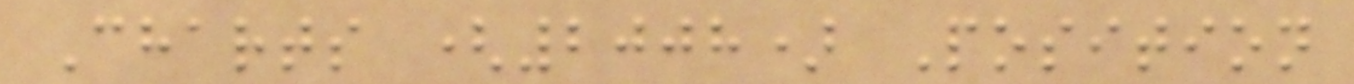Charts (2008) Position
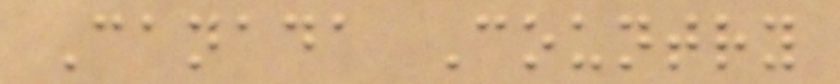Canada Country
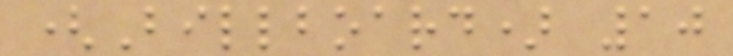(Billboard) 10
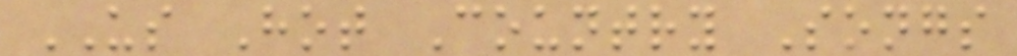US Hot Country Songs
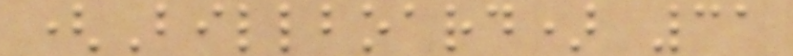(Billboard) 31
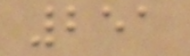251
